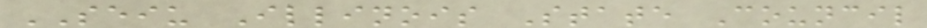SEIU Illinois State Council
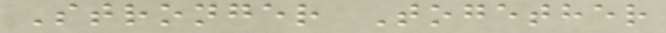Stronger Together
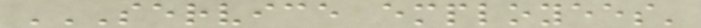SERVICE EMPLOYEES'
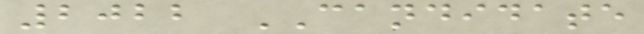2022 CANDIDATE
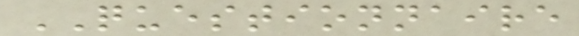QUESTIONNAIRE
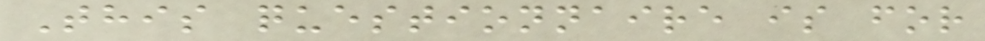This questionnaire is for
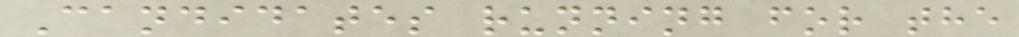Candidates running for the
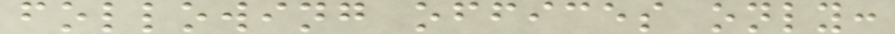following offices only:
